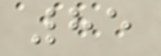85
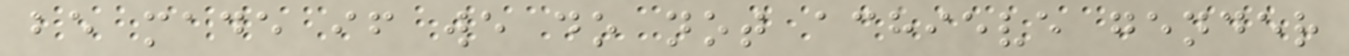be made if we do not achieve gender
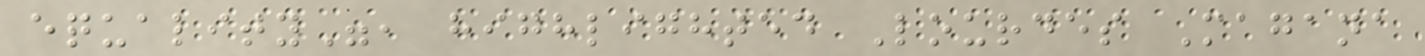equality", highlighted Lourdes Magana
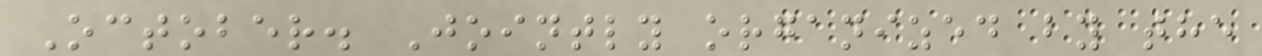October. Jointly organized by the
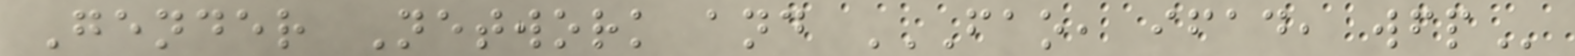Gender Network and FAO, IFAD, WFP
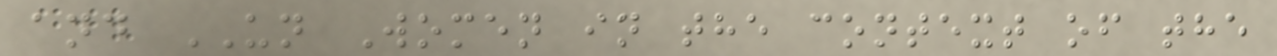and UN Women in the context of the
